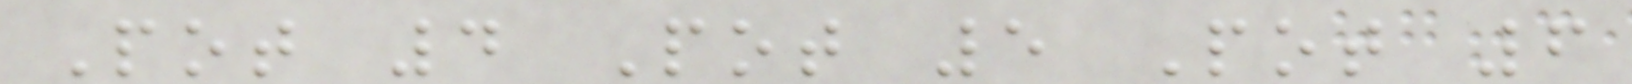Pot 4 Pot 5 Pot 6
